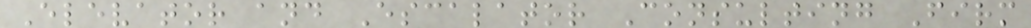Elevator and Escalator Consulting Firm
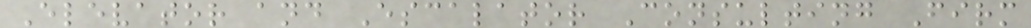Elevator and Escalator Consulting Firm
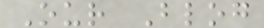Our Blog
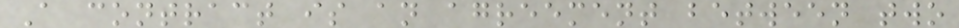A contract is an agreement between two
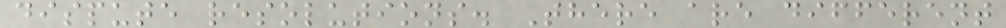dispute resolutions. There are different
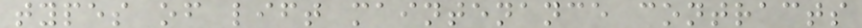types of lift maintenance contracts
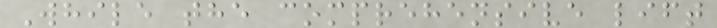While the comprehensive lift
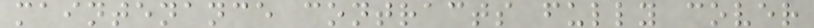maintenance contracts fully cover
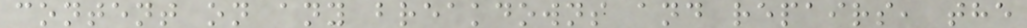content on any breakdowns and repairs, the
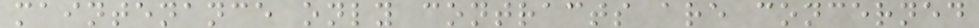maintenance only contracts are concerned
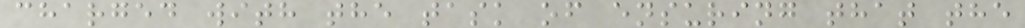charged with the task of ensuring that the
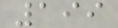199
